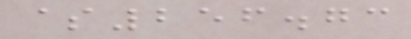$256.73
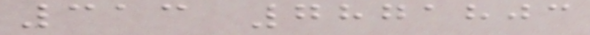313 7871803
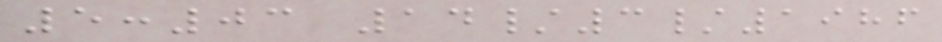5:03 14/3/1986
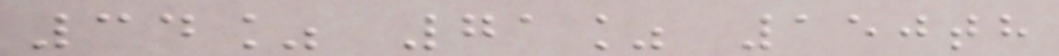34% 71% 150th
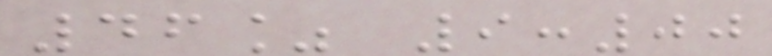46% 9:00
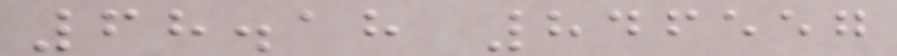68.18 846557
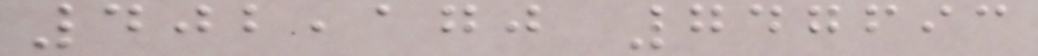402,170 747693
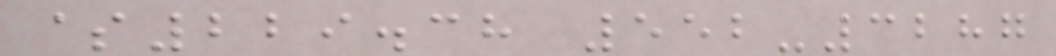$229.38 552-3287
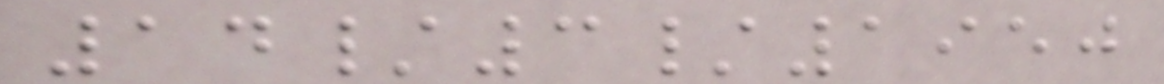14/3/1950
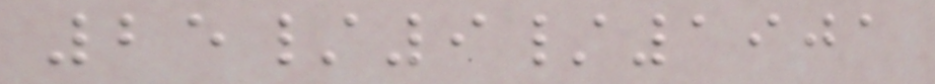25/9/1901
